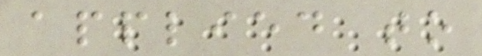applied to
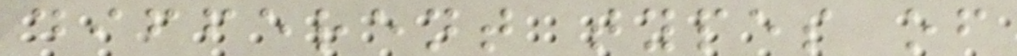different types of
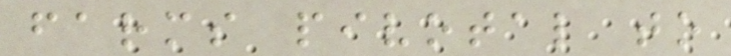farms pivotal to
